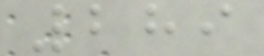289
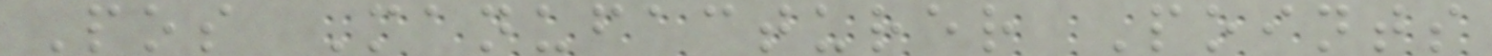Pos Manufacturer Points
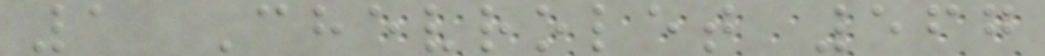1 Chevrolet 567
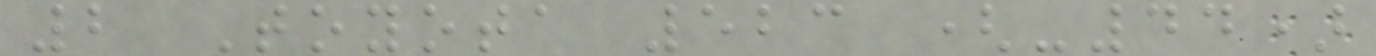2 Toyota 523 (-44)
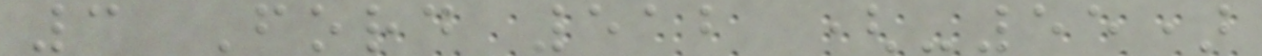3 Ford 512 (-55)
